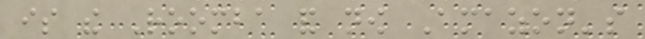is the Roomba and now Amazon's
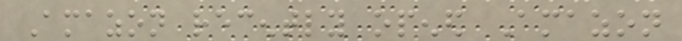Amazon recently opened Amazon
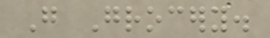Go Grocery.
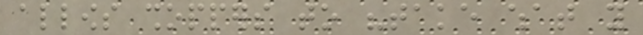allows shoppers to "take what you
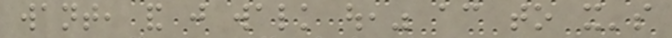want, and just walk out," according to it's
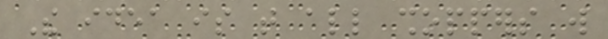The idea is that all shoppers will
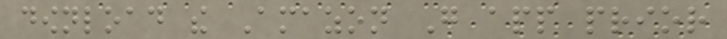download the Amazon Go app prior
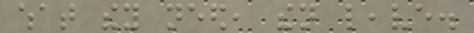what they need, then leave.
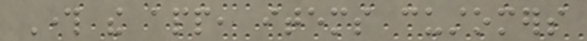Through the app, items customers
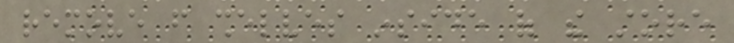remove from shelves inside of the store
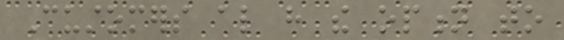Customers also have the option to
